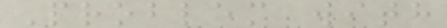Problem with
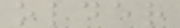older
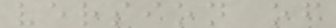version of
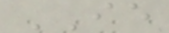IE
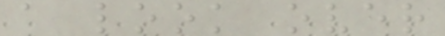a look over
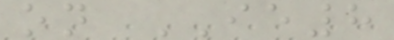on IE8
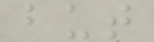but
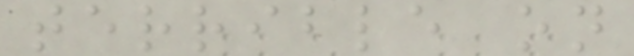terrible on
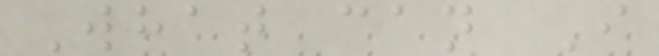What can I
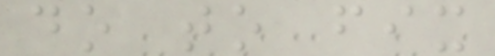do to fix
